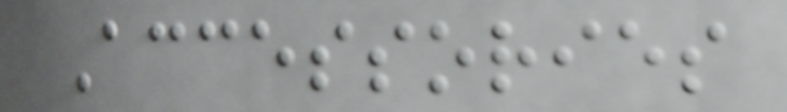Accessories
